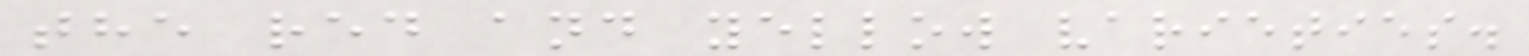the red and yellow varieties.
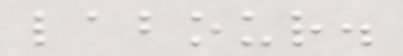labour.
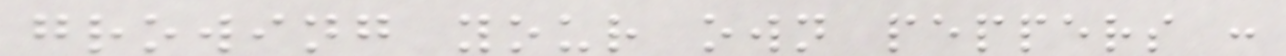growing your own peppers :
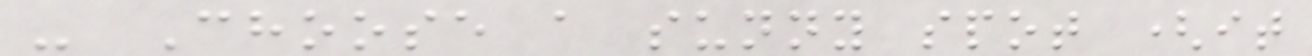- Choose a sunny spot (it
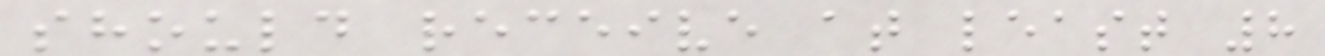should receive at least 8
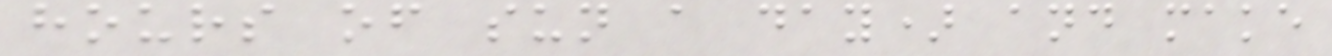hours of sun a day) and make
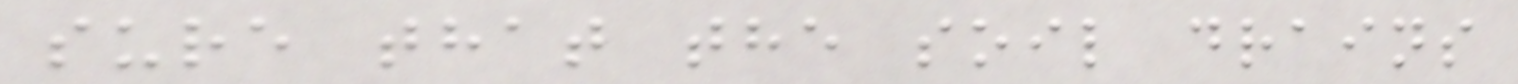sure that the soil drains
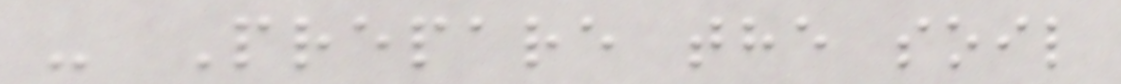- Prepare the soil
